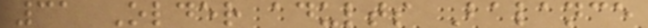31 Older adults Balance
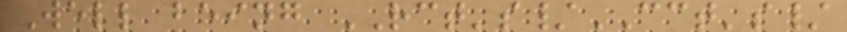Well being RCT's/CCT's/
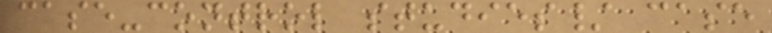case-control studies/ case
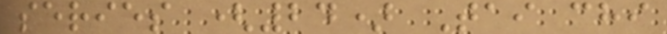series (24) Tai chi
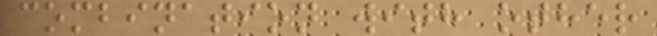combination with other
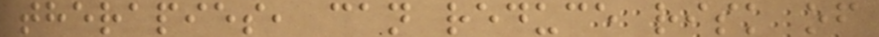therapies, can reduce risk of
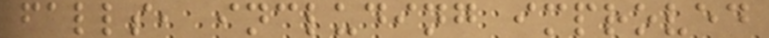falls, including improved
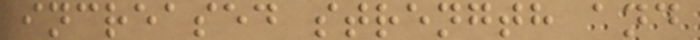increased strength and
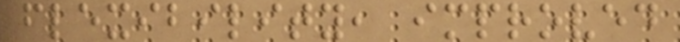flexibility, improved
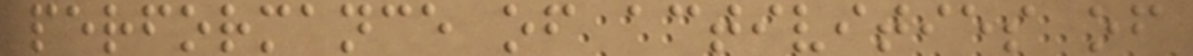performance of activities of
